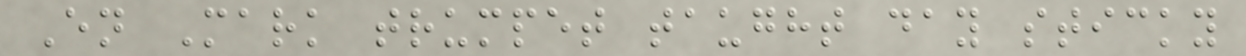En Mark trumpet taught day sticky
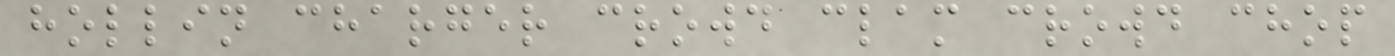hollin charger crowd clam crowd chop
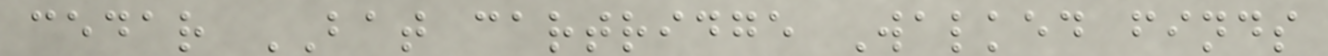cedar BAT cartridge Walked finds
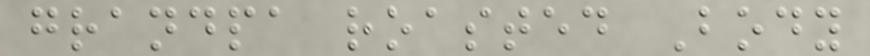grandpa roasted Body
